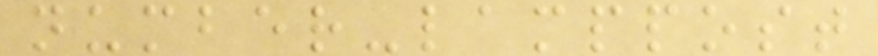number-lamppost
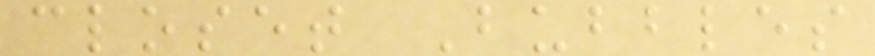closet Bubbles
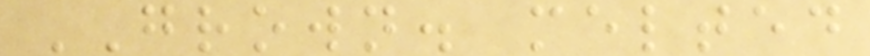GROWN. melted
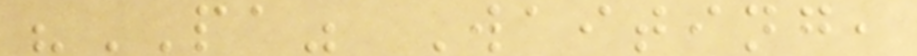"PA" Waiting,
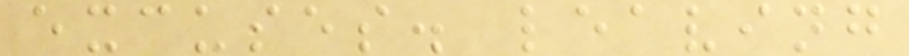excuses. leaving
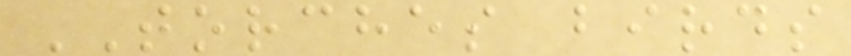TORCHES birds
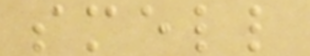smell
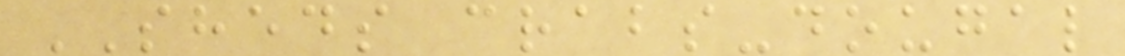SHEDS crabs-dougal
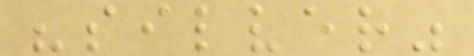"silver"
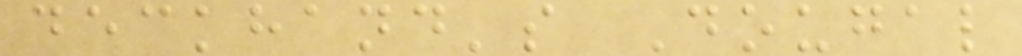deckhand's Dougal
